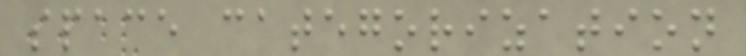space categorization
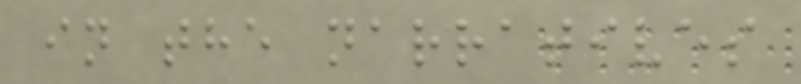in the narratives
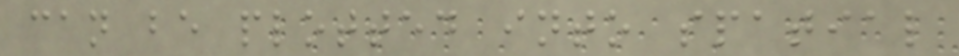can be plotted into spatial
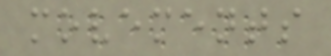movements
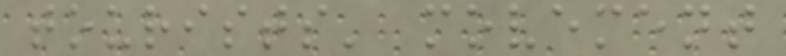tourists' movement
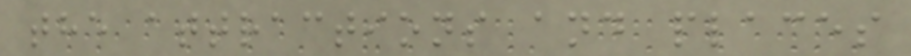the attractions and places
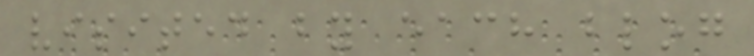visited by each blog
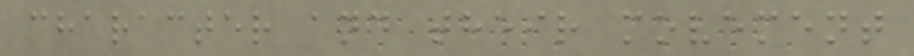character and their movement
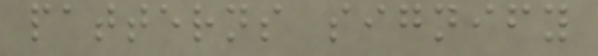patterns signify
